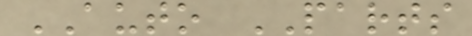AUTO PARTS
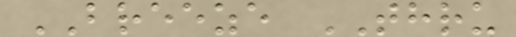BREEZE THRU
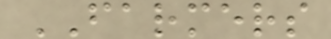FARMERS
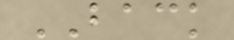BACK
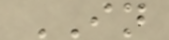IN
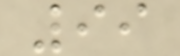99
